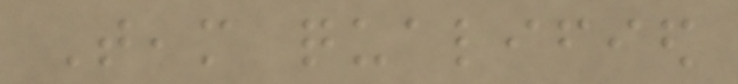Team qualified
